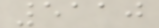5110
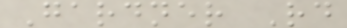Gardner Rd
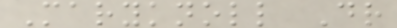Maryknoll Dr
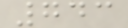743
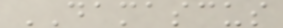DAMASCUS
